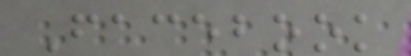Facebook
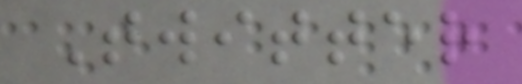Twitter
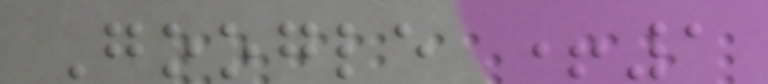Google +1
